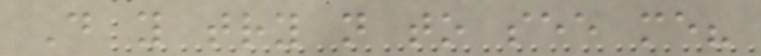Do you try not to see me?
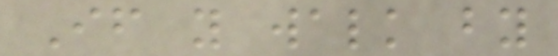If you walk by
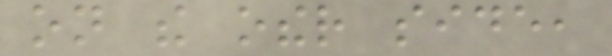on the other side,
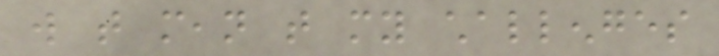will that mean that my challenges
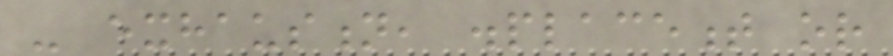- exhaustion, displacement or
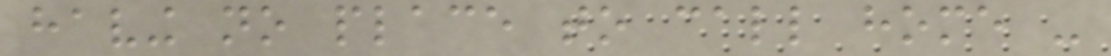having no place to call home -
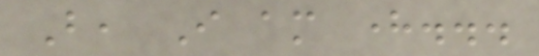But, I am here...
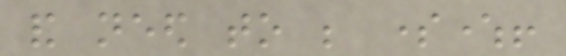and need to be somewhere!
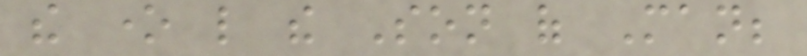the one like the Son of Man;
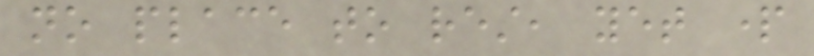no place to rest, yet part
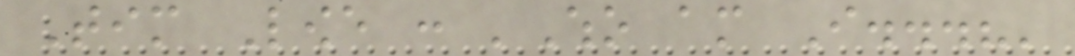Tim Lowe : 'Who am I...?'
